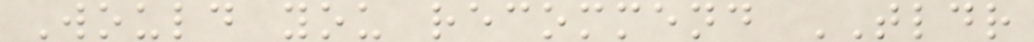Would you recommend TLDR
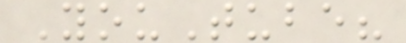YouTube?
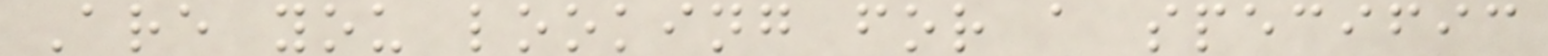Are you looking for a specific
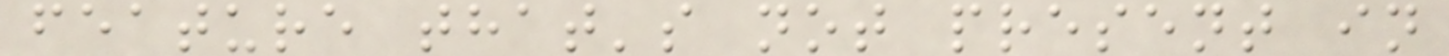feature that's not present in
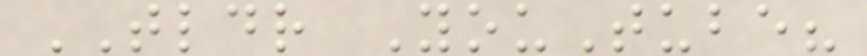TLDR YouTube?
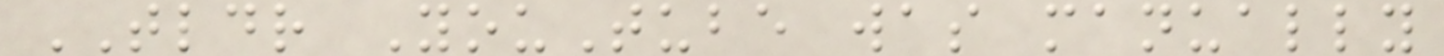TLDR YouTube was manually
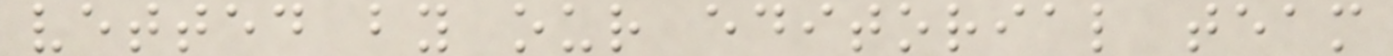vetted by our editorial team
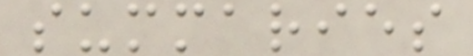summaries
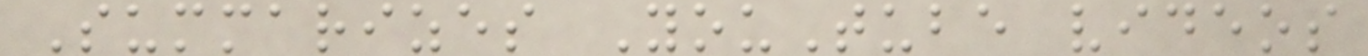Summarizes YouTube videos
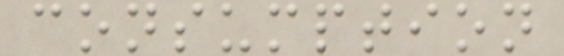consumption
